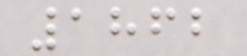1862
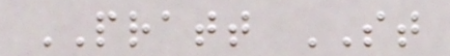PRATT ST
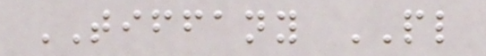TIFFANY PL
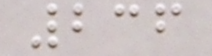236
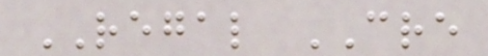REGAL CRE
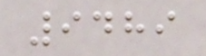9489
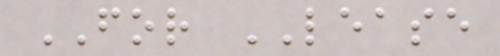FOR LEASE
